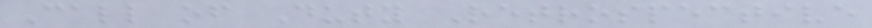Call of Duty Retrospective
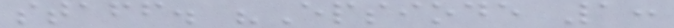staff. "Epsiode 1:
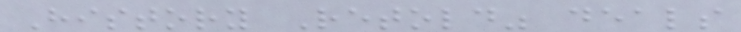History Retold" deals
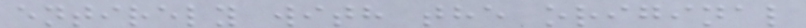entirely with the original
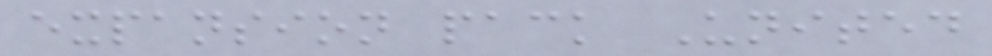expansion pack United
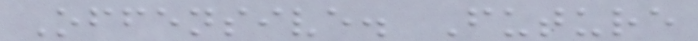Offensive. Future
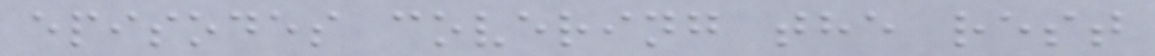episodes covering the rest
